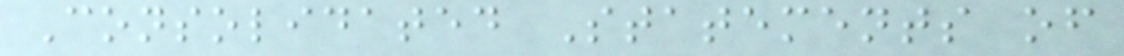Consolidated Statements of
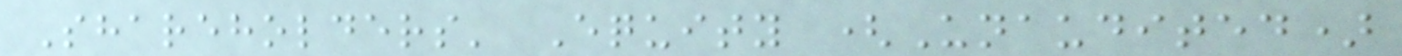Shareholders' Equity (Unaudited)
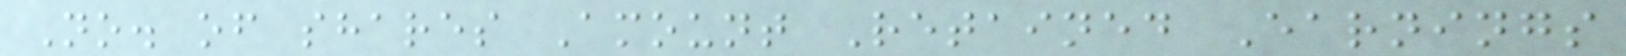No. of shares Amount Retained Earnings
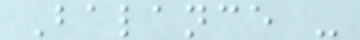Balance -
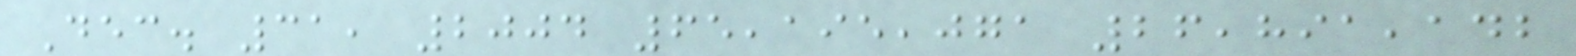Dec. 31, 2004 65,195,071 26,891,142
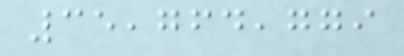35,764,779
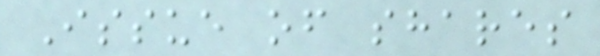Issue of shares
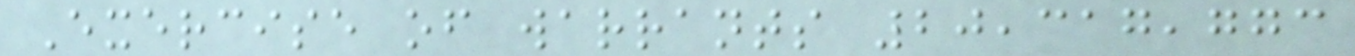Exercise of warrants 20,317,773
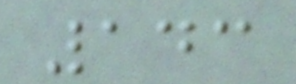143
